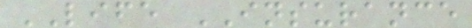LIFE INSURANCE
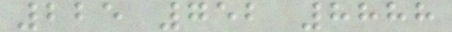225 752 8888
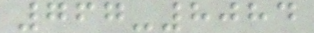767-8084
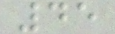45
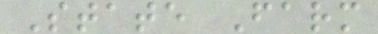State Farm
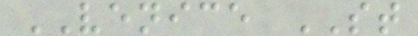VENICE ST
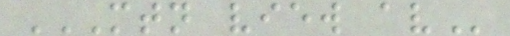MTN VIEW AV
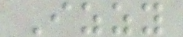Izzy
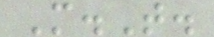M.T.
